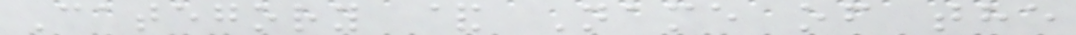Category & Name of the
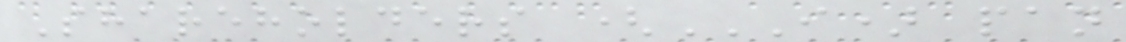Shareholders (I) PAN
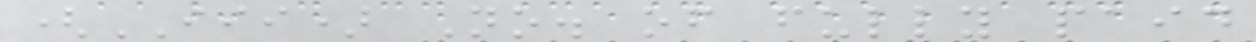(III) No. of fully paid
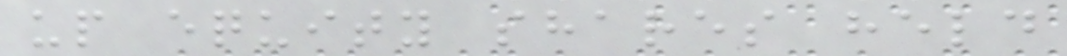up equity shares held
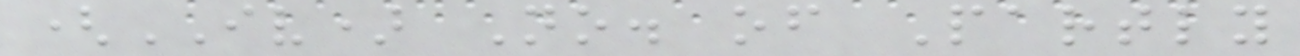(IV) No. of Partly
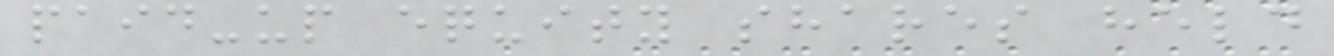paid-up equity shares held
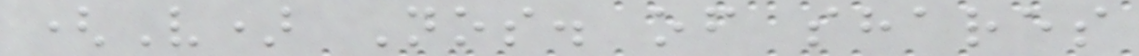(V) Nos. of shares
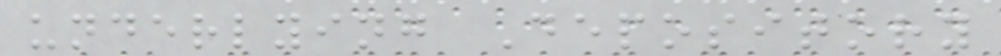underlying Depository
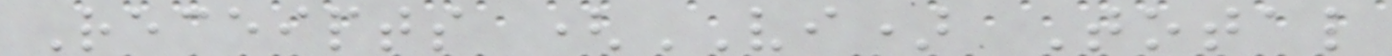Receipts (VI) Total
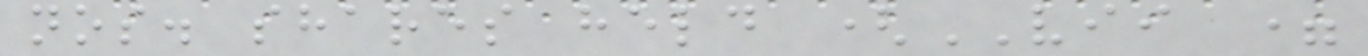nos. shares held (VII =
